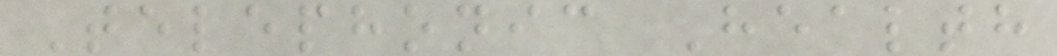Telephonic Health
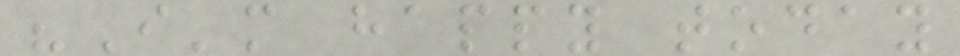"I'm happy today
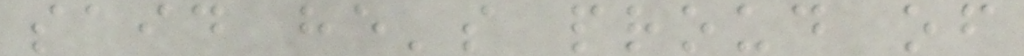said he's proud of
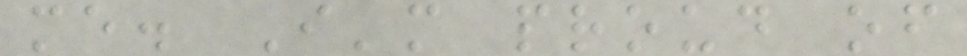me. I'm proud of
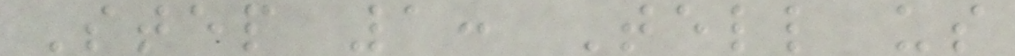Step 1: Tell us
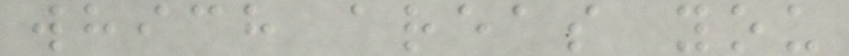which areas you
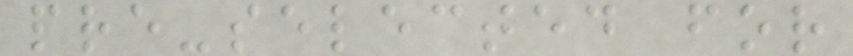pre-selected for
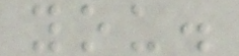you.
